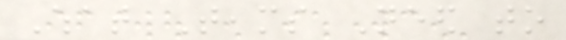What Teams Need to
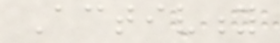Activity
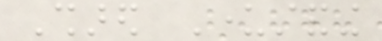Shared Understanding
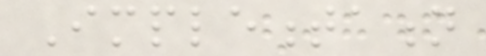Implementation
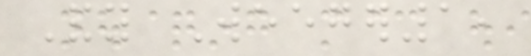Andy Weeger1,
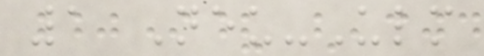1 Neu-Ulm
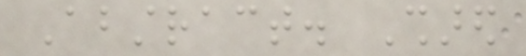Abstract. Shared
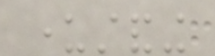understanding
